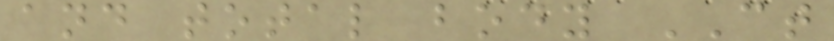and total body CT
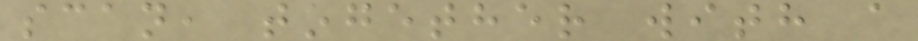scan, together with a
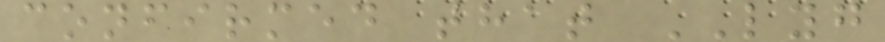confirmed that LYG
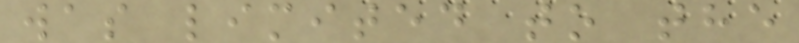was limited to the
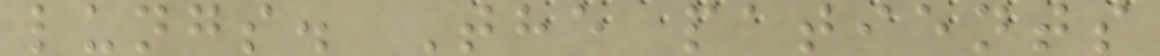lungs. The patients
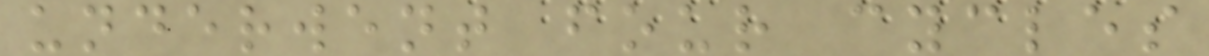underwent four cycles
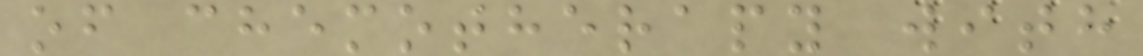of chemotherapy with
